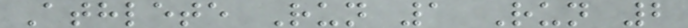Athlete Run 1 Run 2
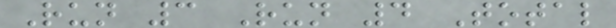Run 3 Run 4 Total
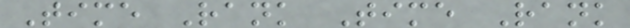Time Rank Time Rank
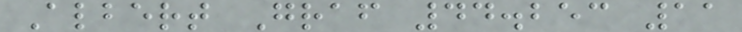Albert Graf 44.253 11
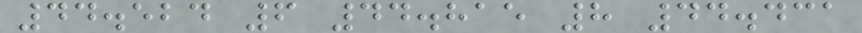44.524 6 44.815 8 44.431
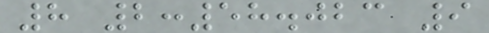8 2:58.023 9
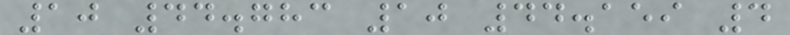10 44.783 10 44.159 4
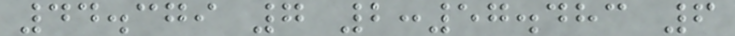44.379 7 2:57.483 6
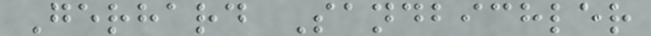Gerhard Sandbichler
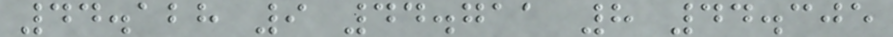44.128 9 44.711 8 44.305
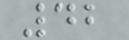42
